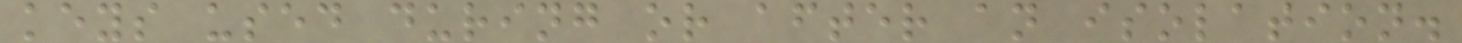keys used during or after an isolation.
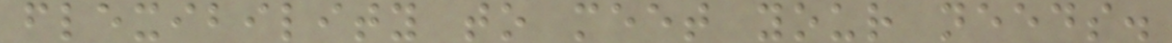flexibility to meet your needs.
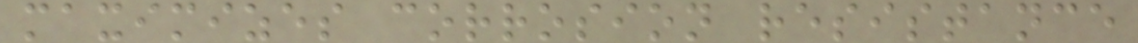maximizes corrosion resistance
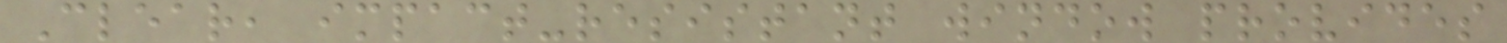Clear, impact-resistant window provides
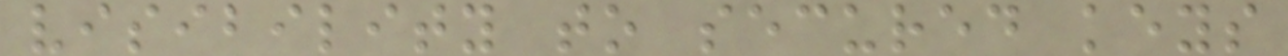visibility to secured keys
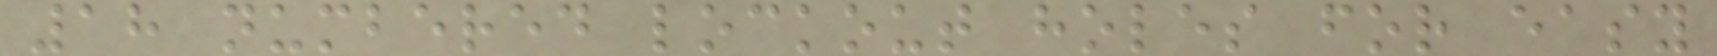18 numbered lockout holes for easy
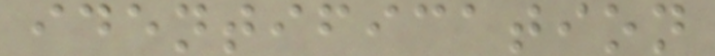identification
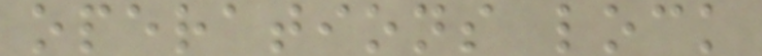operations lock
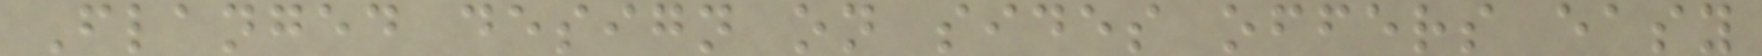Flanged design on sides offers easy
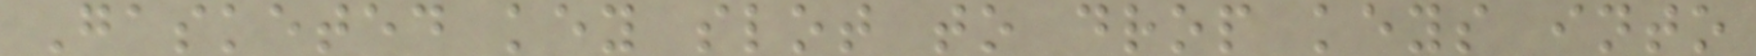Gasketed key slot to drop keys into
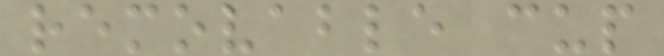removable cup
